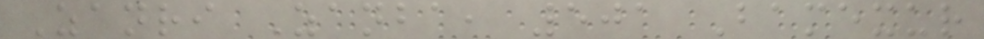Zanri Zanba, 501 Bamexur
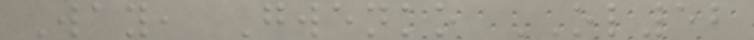Way, Gwenko OL52
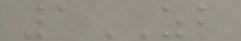1ZB
